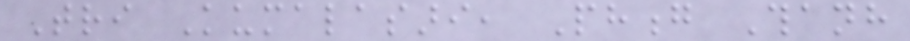Tri Kumalasari, Phong Thanh
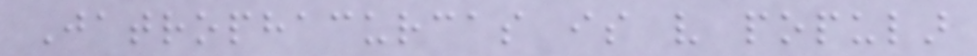Jatrophacurcas is very popular
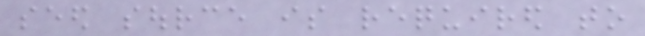seed source is required to
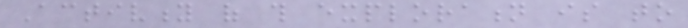Activity of this exploration is to
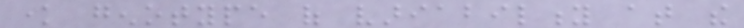know genotype of variability at the
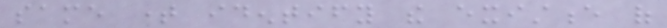same time identify the existence of
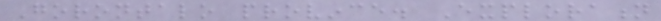Gorontalo province. Exploration
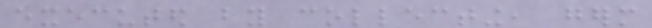executed by collecting, germ
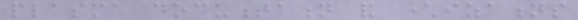plasma documentation and characterizations
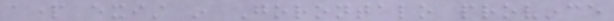apart exist in Gorontalo province
